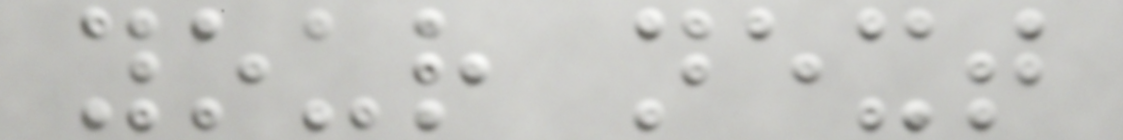your next
